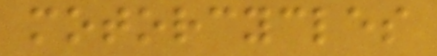motorcycles
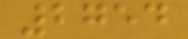2754
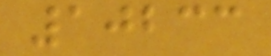10233
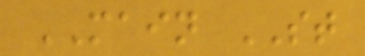MAIN ST
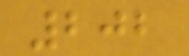202
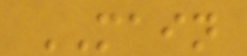MAIN
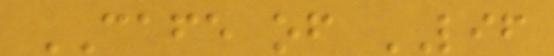CAFE of LIF
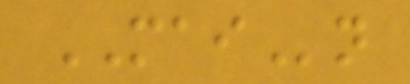MAIn
